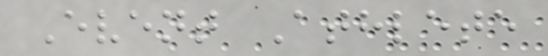Event Athlete
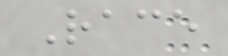Race
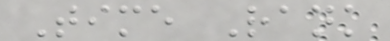Time Rank
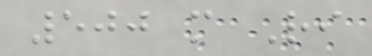500 m Ri
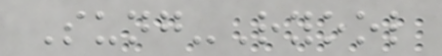Sung-Ryool
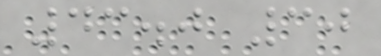43.0 30
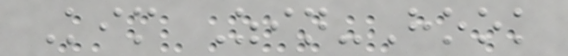Kim Zin-Hook
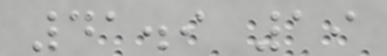41.9 19
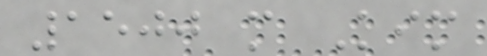1500 m Kim
